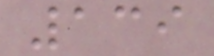139
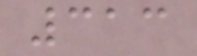313
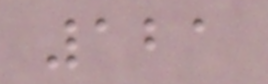121
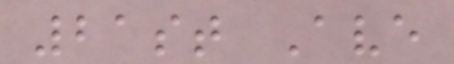21st Ave
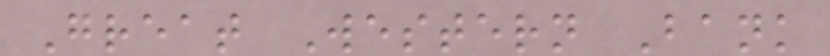Great Western Bank
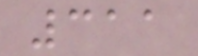311
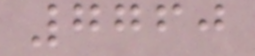7760
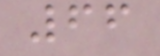66
